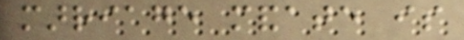marriage mandate is
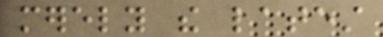merely the latest
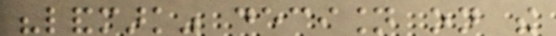"landmark" decision on the
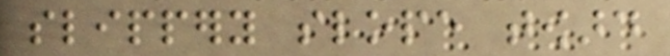slippery slope toward
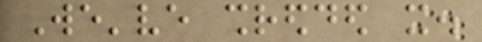We've shredded it.
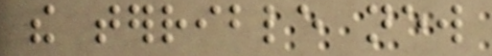the terrible new
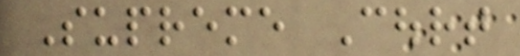Supreme Court
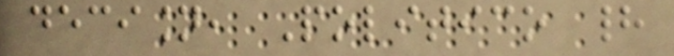decision, Politico had
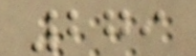279
